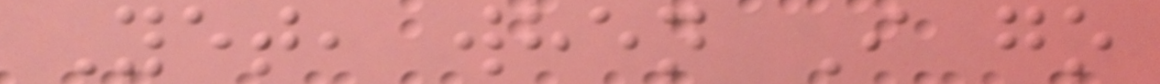Yet, when I go
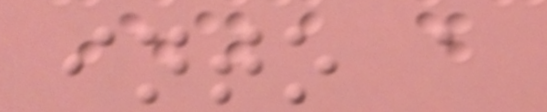into a
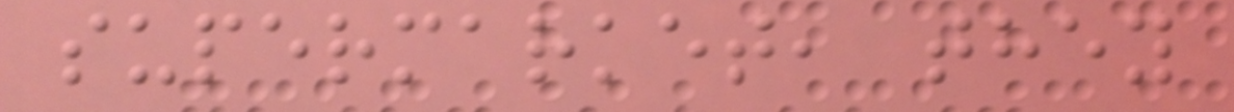supermarket, they
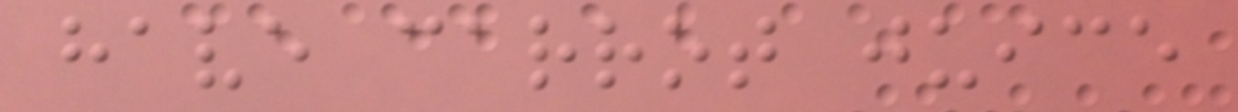have carrot juice
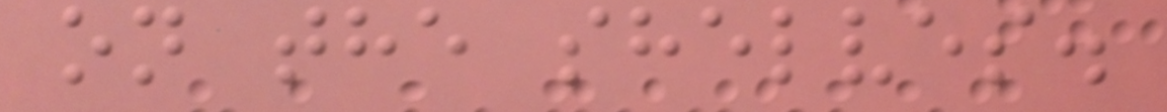on the shelves.
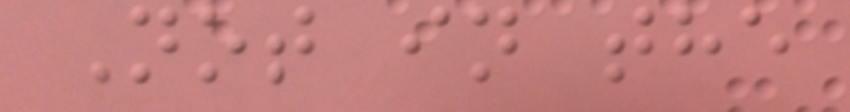Not in the
